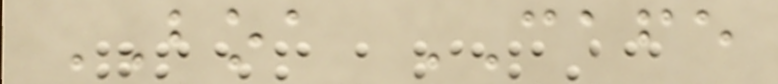BOA CAFE
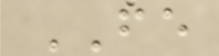FE
